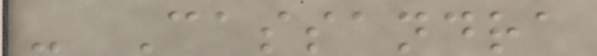- Cassandra
